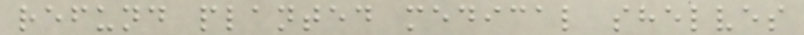refund planted medical shelves
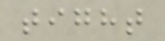tight
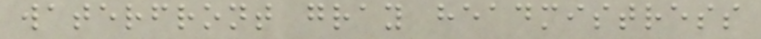waterfront gray headmistress
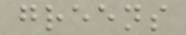greens
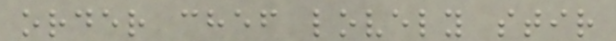order chef lovely stir
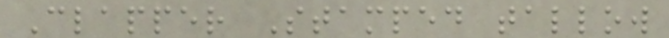Clapper Stamped tallow
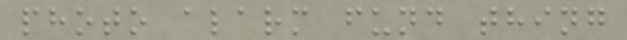photo alarm fund thing
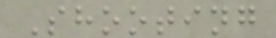Shooting
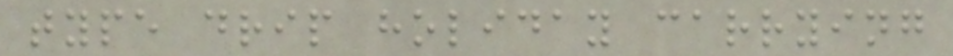type drip holiday carrying
